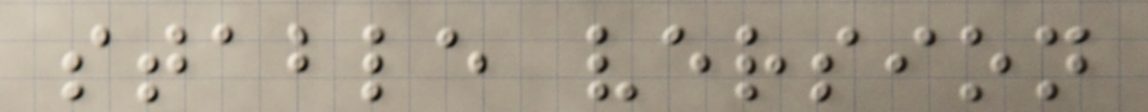stable version
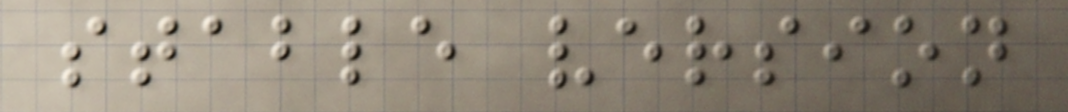stable version
